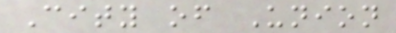City of Union
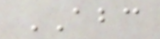ABC
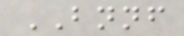BNNF
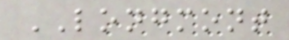LONGMONT
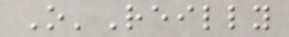O'Reilly
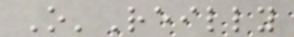O'Reilly
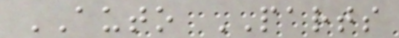AUTO PARTS
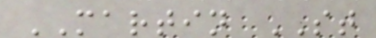MARTIN ST
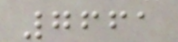7661
